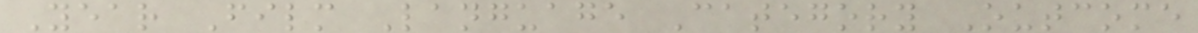Year Film Language Category Outcome
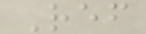Ref
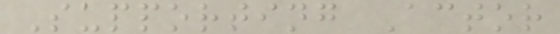Supporting Actor
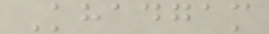Khadgam
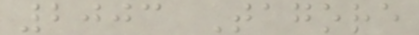2003 Tagore
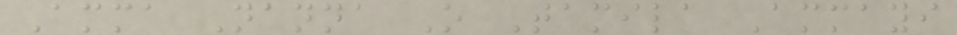Amma Nanna O Tamila Ammayi
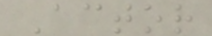Actor
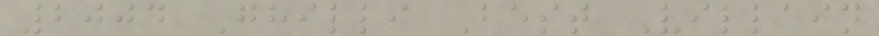2004 Ghilli Best Villain
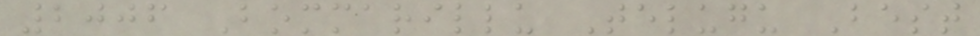2006 Bommarillu Telugu Best
